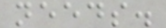needs.
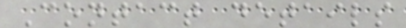Contact details
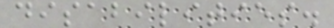disabilities.
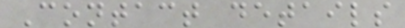Contact details
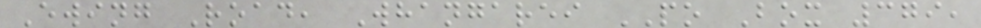Ewing Road, Whangarei PO Box 379,
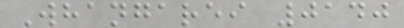Whangarei 0140
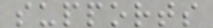supports
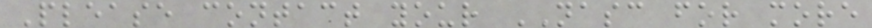Please contact your NASC for more
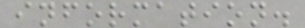information.
